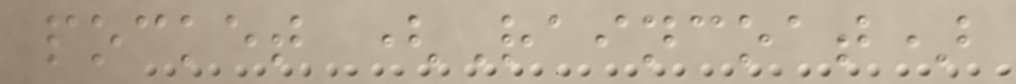pocket (Raincoat)
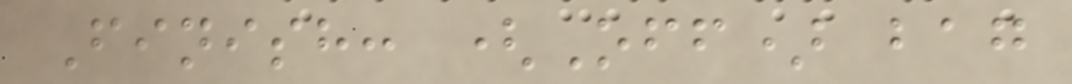Finish: (Off) bag
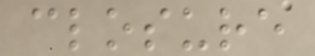closure
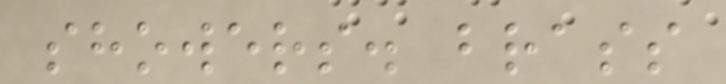showers. brass
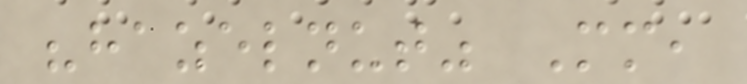"hazelnut" Mm,
